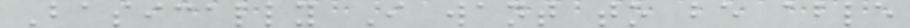Basically I want to be able
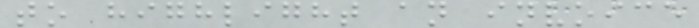to highlight an invoice
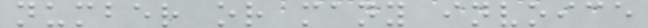number or many invoice
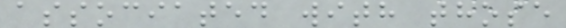associated with those
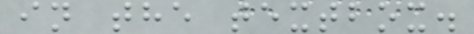in the textbox.
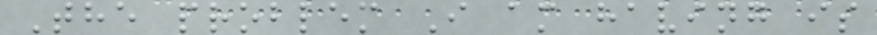The problem I am having is
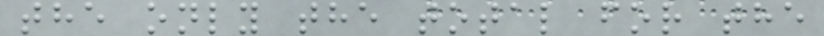the only the total for the
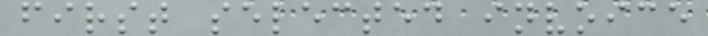first selected invoice
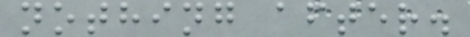nothing after.
